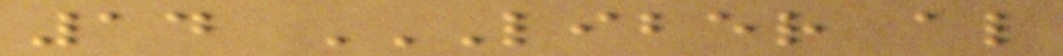14 LIBER AL
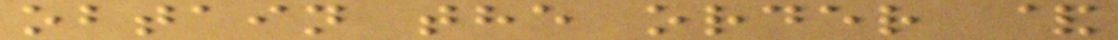obtain the order &
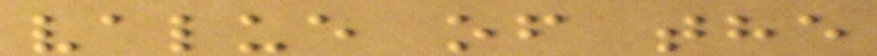value of the
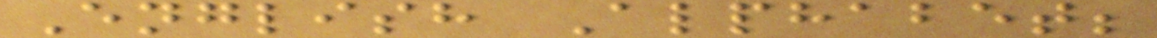English Alphabet;
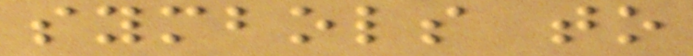symbols to
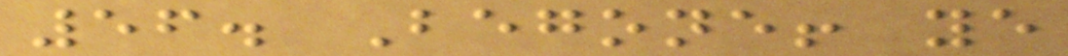56. Begone! ye
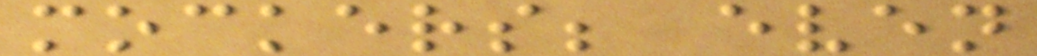mockers; even
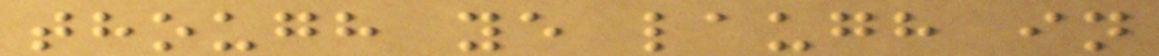though ye laugh in
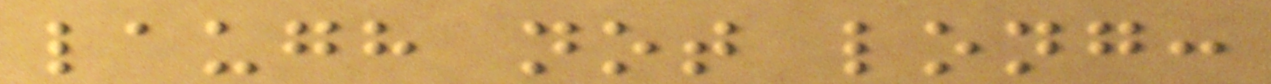laugh not long:
